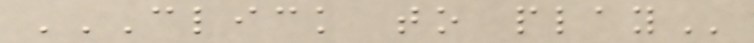CLICK TO PLAY
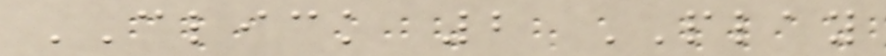CLICK 2 PLAY
